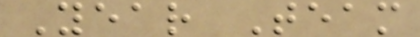Year Team
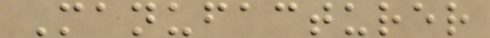Manufacturer
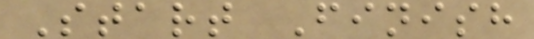Start Finish
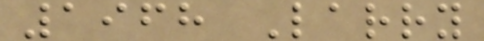1968 Larry
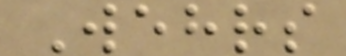Wehrs
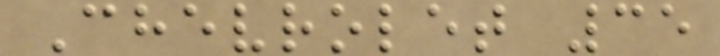Chevrolet 35
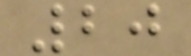20
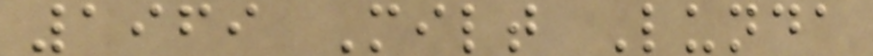1969 Milt Lunda
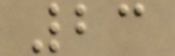23
